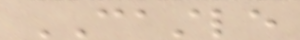CASTLE
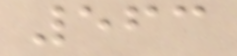563
